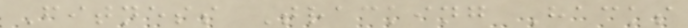Fitness Tracking Hacks
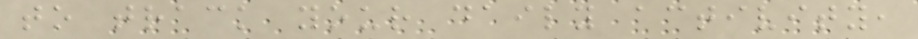to track your daily activity,
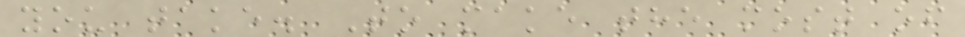you take. To make the most of
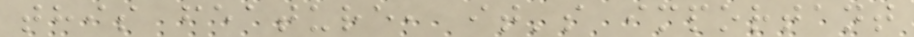this feature, it's important
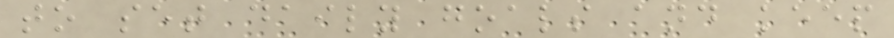to set daily goals and keep
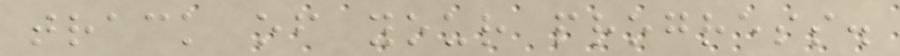track of your progress.
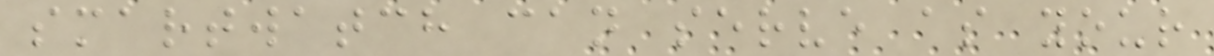smartwatch can serve as your
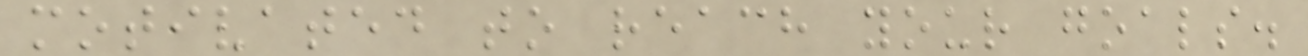motivated to reach your goals.
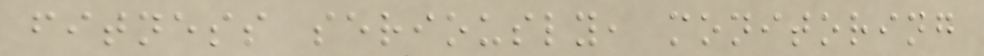fitness seriously, monitoring
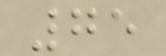75
